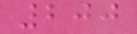200
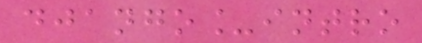django_intro
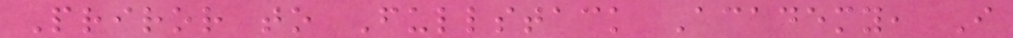Priror to Fullstack Academy, I
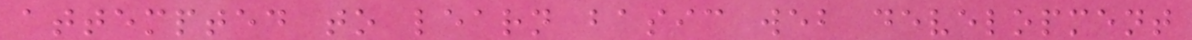attempted to learn basic web development
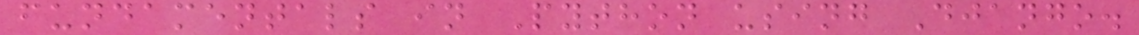fundamentals in Python using Django.
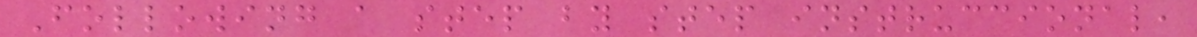Following a step by step instruccional,
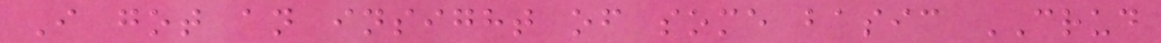I got an insight of some basic CRUD
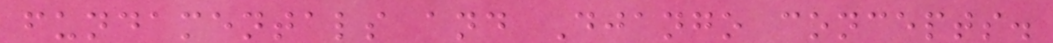fundamentals and Django concepts.
